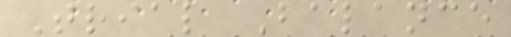Trial Balance
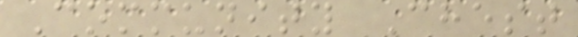Community Chest
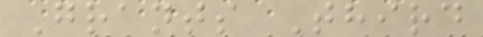Grants Third
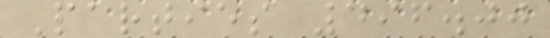Parties 496.00
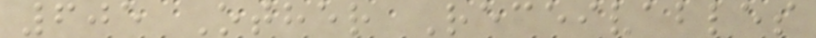605 Other Receivables
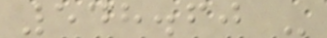548.60 -
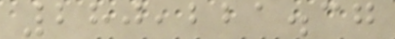280,221.37
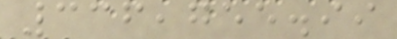336,755.99
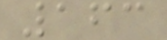163
